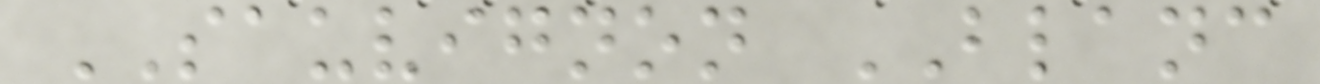SAUVIGNON BLANC
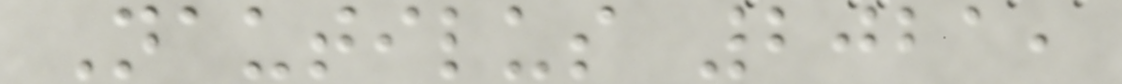Nautilus 2021,
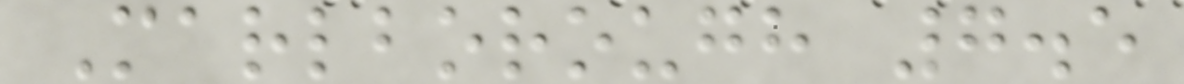Marlborough 7.5
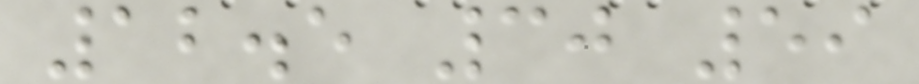12.5 30 59
